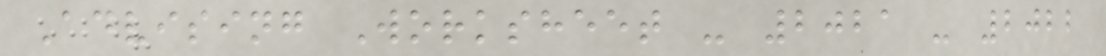Advising Worksheet - 2021 - 2022
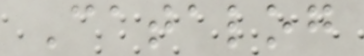Catalog
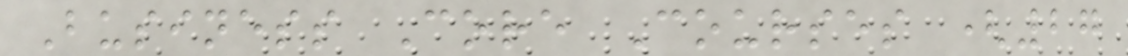Business Core Courses (27
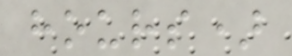hours)
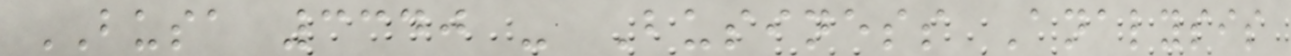BUSA 3340 - Business Analysis
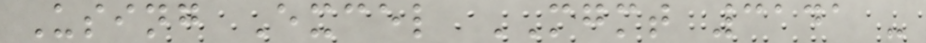Using Excel MGMT 3141 -
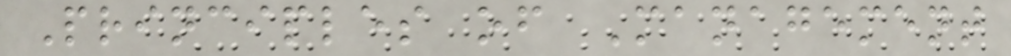Principles of Management
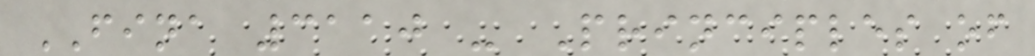FINA 3110 - Principles of
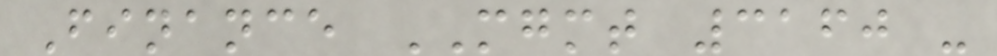Finance MGMT 3160 -
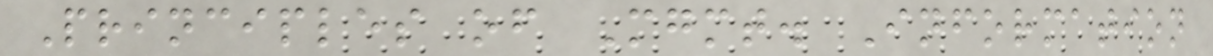Principles of Mgmt. Information
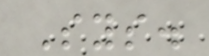Sys.
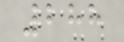288
